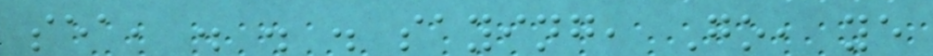sea, . . . saying, Go, ye
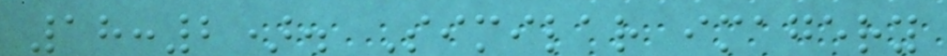18:2). Similar imagery
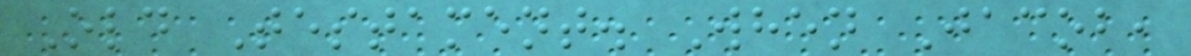Old Testament. When Jacob,
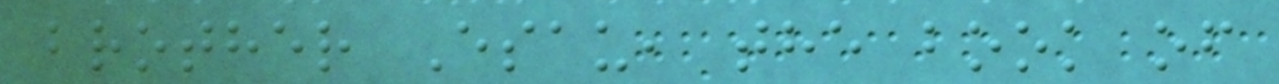brother Esau, the book of
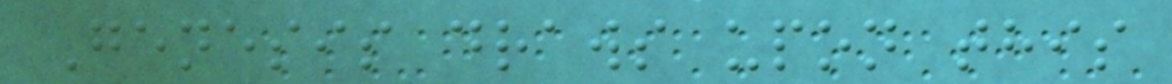Genesis draws upon this
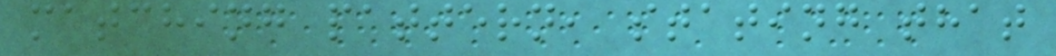matching pattern, stating that
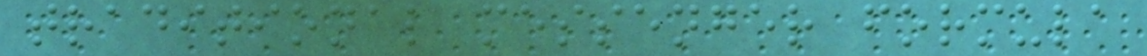traditional messenger formula
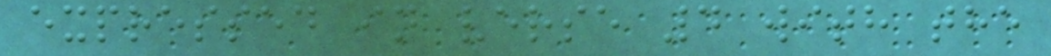expressed in verse 4 with the
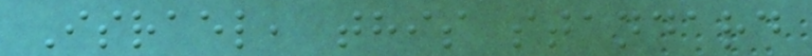Israel, this standard
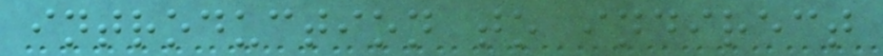introduction to indirect
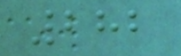282
